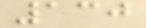130
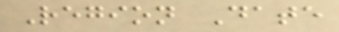Region Date
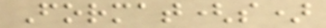Format(s)
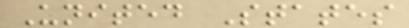United States
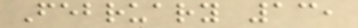February 13,
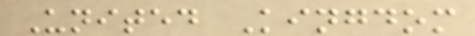United Kingdom
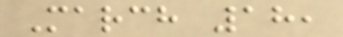March 18,
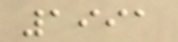1991
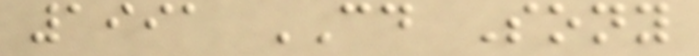1991 CD Sony
